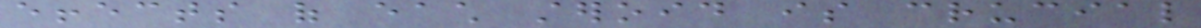effects of each steroid is crucial
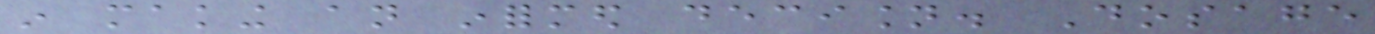in making an informed decision. Dosage
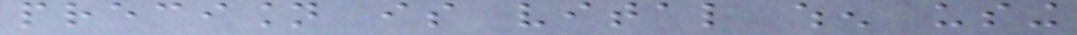precision is vital when using
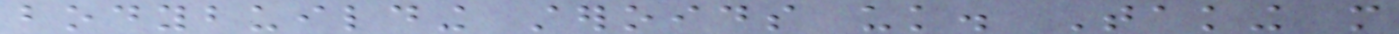bodybuilding steroids uk. Taking more
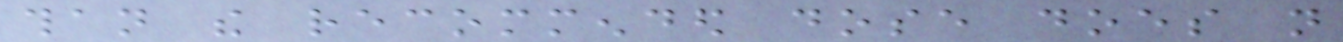than the recommended dose does not
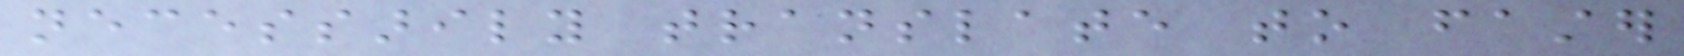necessarily translate to faster
